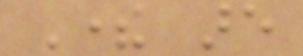There are
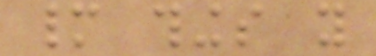many things you
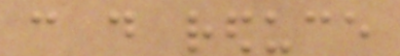can do reduce
